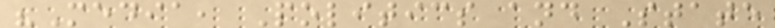"Media, Politics and State
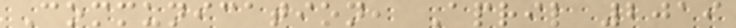Communication, April 2019
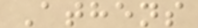Athens
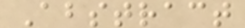Abstract
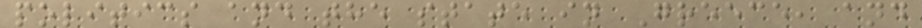politics and the state in Greece, and
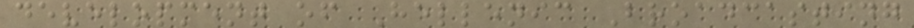development of Hellenic Broadcasting
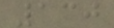130
